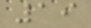19
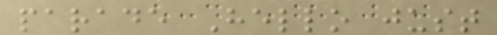parade Hello just
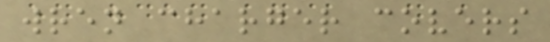wren charger covers
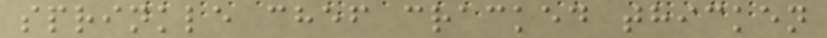sprinkle chef cracked thicken
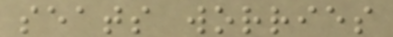seats worries
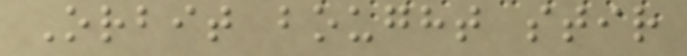Orbit bought stir
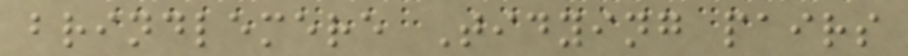brindlemere Tidying pairs
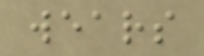wears
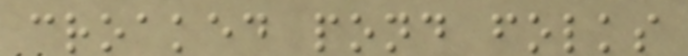croaked pond folks
